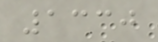1330
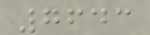7643
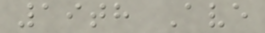19th Ave
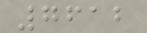7612
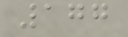177
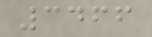3466
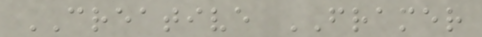CREATIVE FRAMER
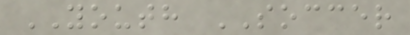YOUTH SOCCER
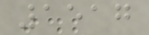1517
